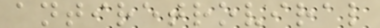antiretroviral
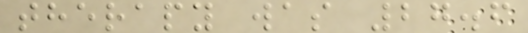therapy was 27.6
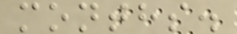months.
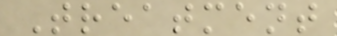Treatment
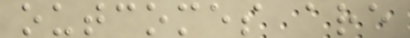outcomes are
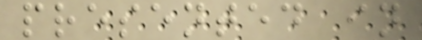presented in
